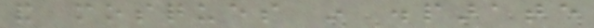and mosques in disparate
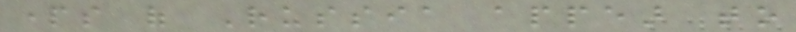parts of Russia appear to
